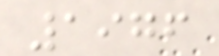1976
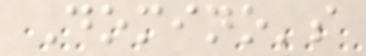Domino's
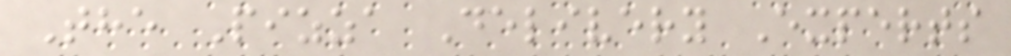The Pizza Delivery Experts
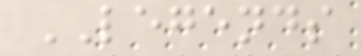LEGENDS
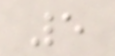5
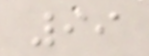99
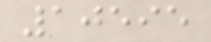10595
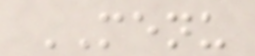MENU
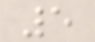5
